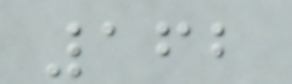162
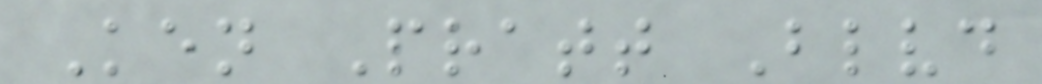Ken Pratt Blvd
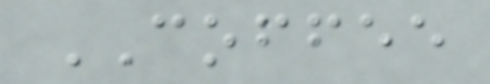COFFEE
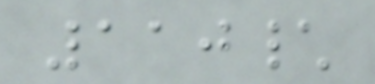110\
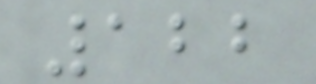122
